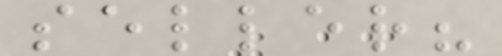seller?
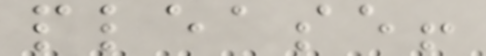please!
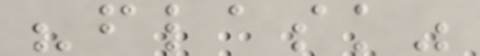"flask"
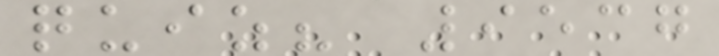quiz? 9537
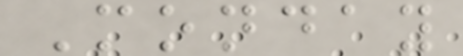Monday
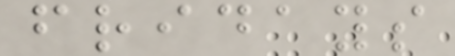fridays
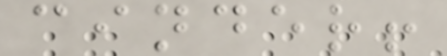cinder!
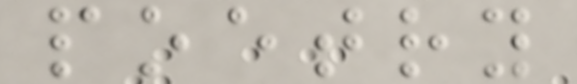poetry
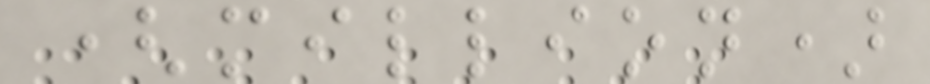(million)
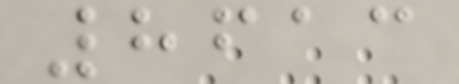8613
